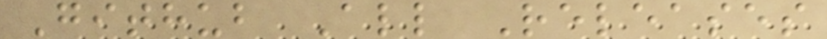Github All Releases
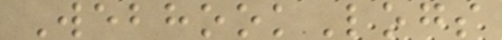WebhookLogs
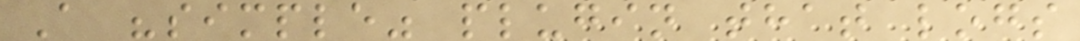A "simple" plugin that logs
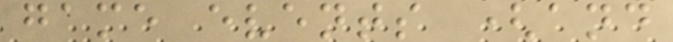game events (and
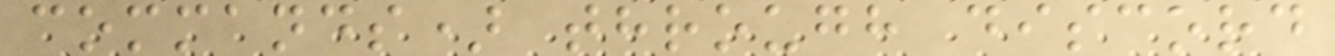commands) through discord
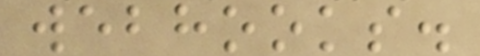webhooks.
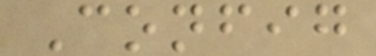Config
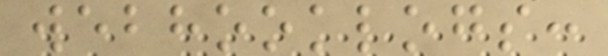webhooklogs:
